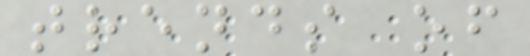trends of
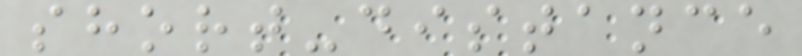short-distance
